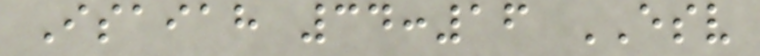Isaiah 34:16 ESV
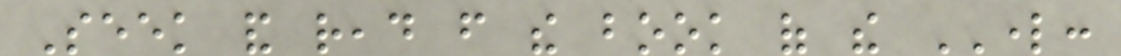Seek and read from the book of the LORD:
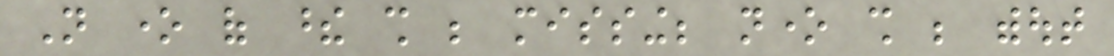Not one of these shall be missing; none shall be without
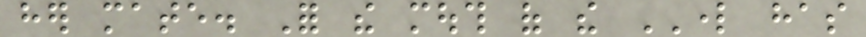her mate. For the mouth of the LORD has
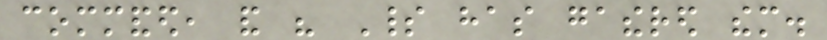commanded, and his Spirit has gathered them.
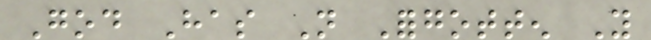God Has Not Forgotten You
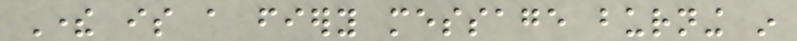There is a fiery message burning in
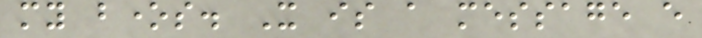my bones. It is a message every
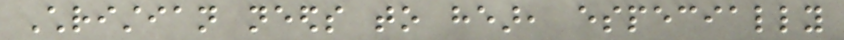Christian needs to hear, especially
